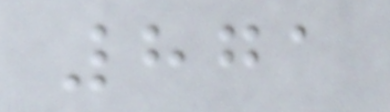871
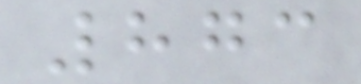873
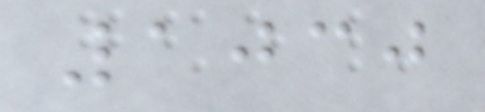1030
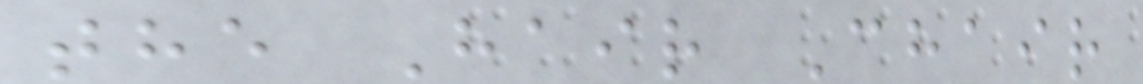the Hair Chair
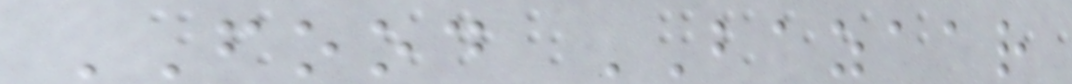FOOD BAZAAR
